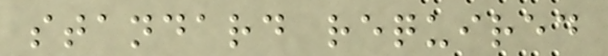standard required
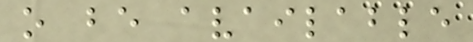o be available
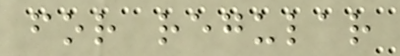for regular
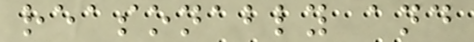reasonably and
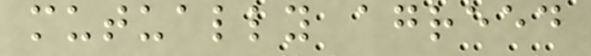mutually agreed
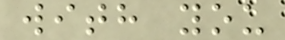with you
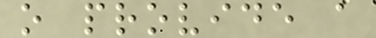o provide a
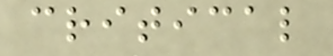critical
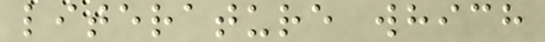literature which
